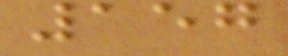157
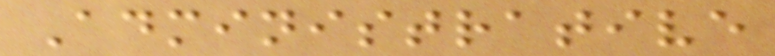Administrative
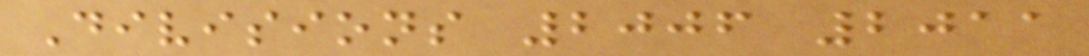Divisions 2006 2011
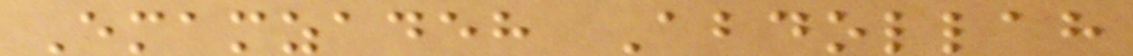Emamzadeh Abdollah
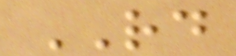RD
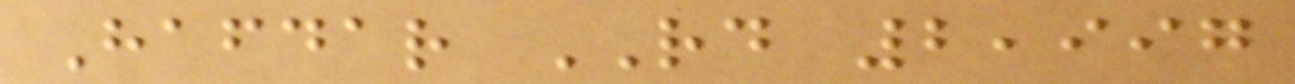Hafdar RD 2,997
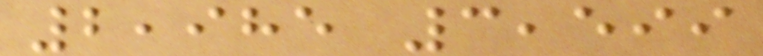2,985 3,599
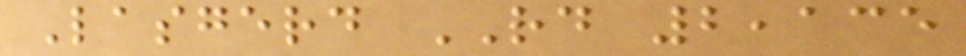Lasgerd RD 2,135
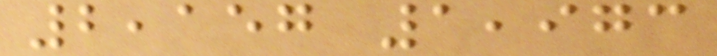2,157 1,973
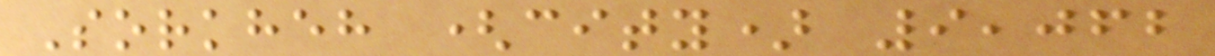Sorkheh (city) 9,062
